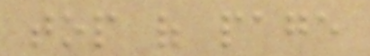top of page
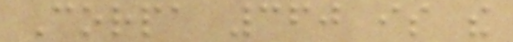Corpa 360 is the
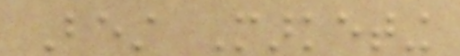Best Marketing
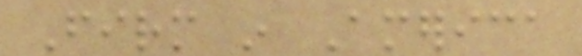Firm in America
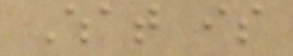What is
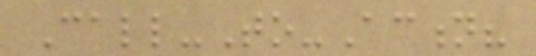Call-To-Action?
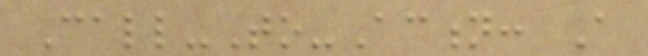Call-To-Action: A
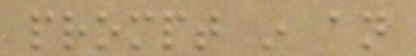prompt in an
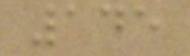145
